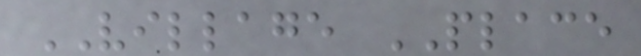VILLAGE PLACE
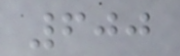600
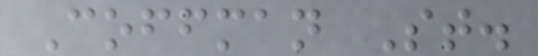Coffman St.
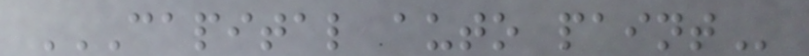CAPITAL AUTO PAINT
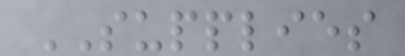SUPPLIES
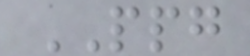PPG
